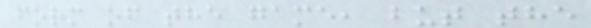form of the game, but the
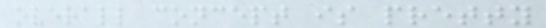overall concept is pretty
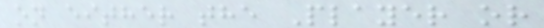on either the Player or
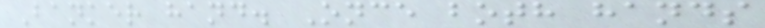Banker hand. Once both hands
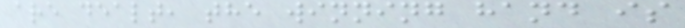are dealt, the winning hand is
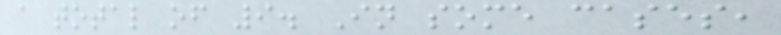a total of 9. In some cases,
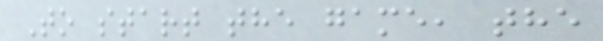To start the game, the
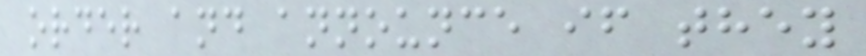order and announce if they
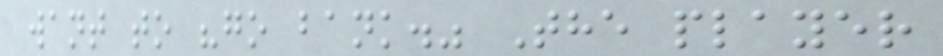want to "go bank." The player
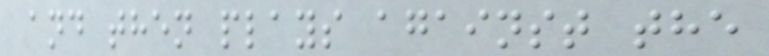and then plays against the
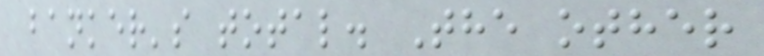banker's total. The other
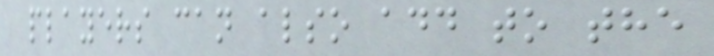players can also add to the
